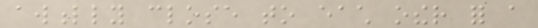awfully close to each other for a
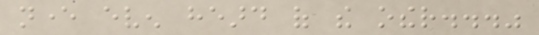never even heard of the other..."
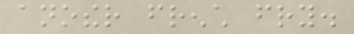another french fry.
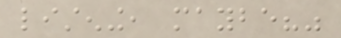listening, maybe?"
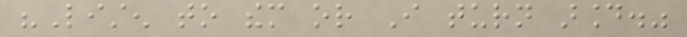"Listen to them or I turn around."
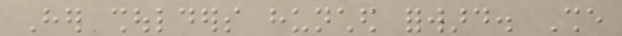Her shoulders hunched forward. She
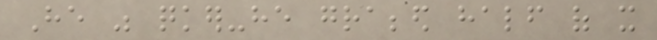He was quicker-he grabbed half of it
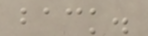back.
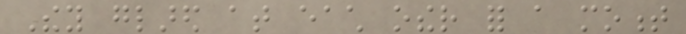They glared at each other for a moment
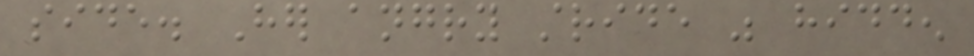side. Her angry stride was hidden
